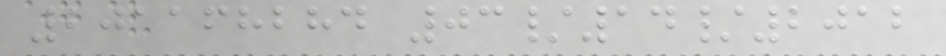201168284 03/14/2012
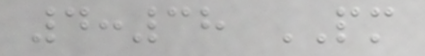4:38 PM
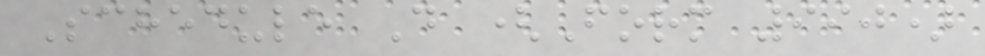Schedule D (Form 990)
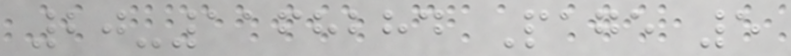20-1168284 Page 5
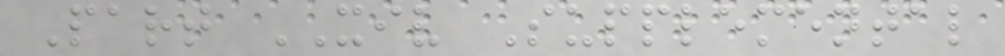Part XIV Supplemental
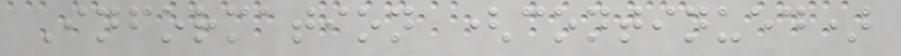Information (continued)
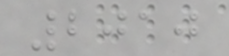2010
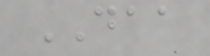DAA
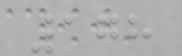178
